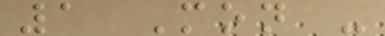1 Mon -
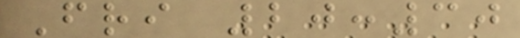Fri 20:30
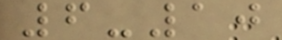6-10
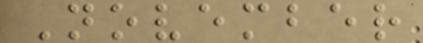November
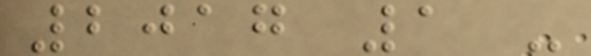2017 1 -
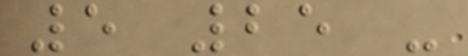5 25 -
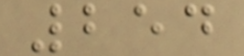254
